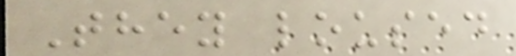They loused
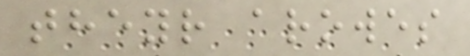theyr arowes
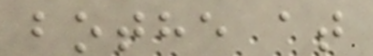bothe at
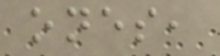ones,
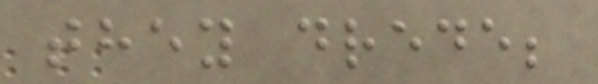they drede;
